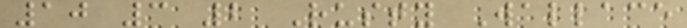10 3 2 Rusty Wallace
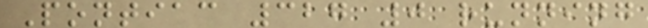Pontiac 327 0 running
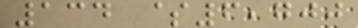134 $6,700
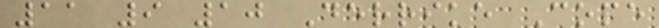11 9 10 Derrike Cope
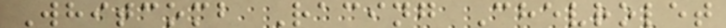Whitcomb Racing Chevrolet
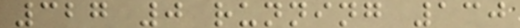327 0 running 130
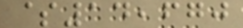$14,670
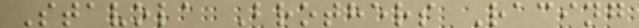Stavola Brothers Racing
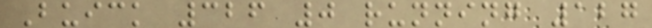Buick 326 0 running 127
